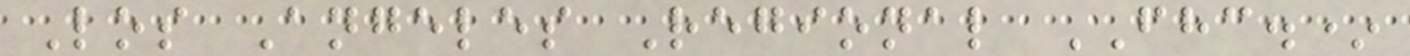Los Angeles Regional FHC.*
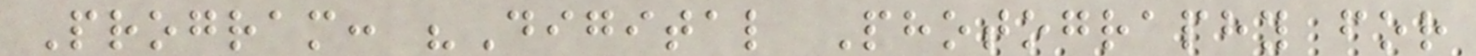Program: "Digital Photography for
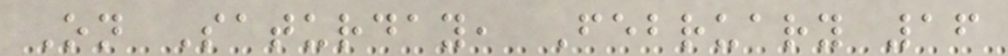On Saturday, February 16
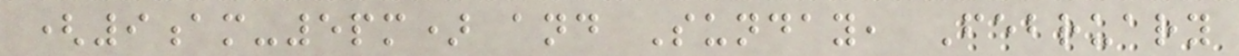(9am-5pm) and Sunday, February
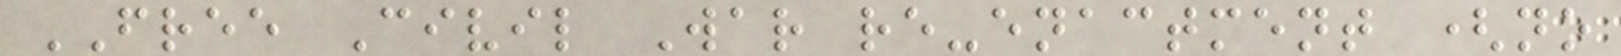FREE Civil War re-enactment (no
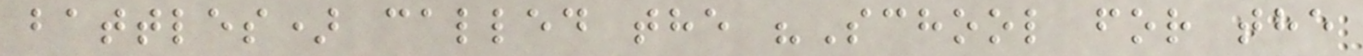battles) called the "School for the
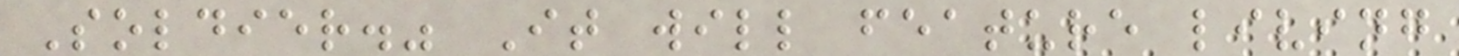Soldier." It will feature living
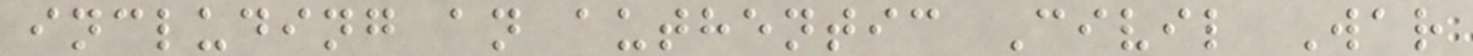including an authentic Civil War
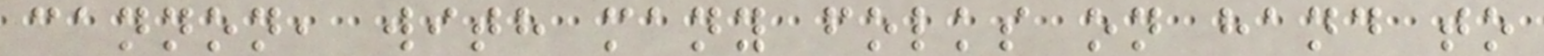cannon, with many folks on hand to
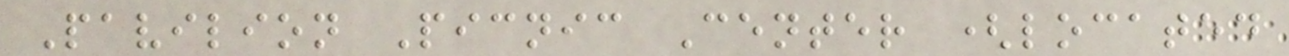Pavilion Picnic Center (located
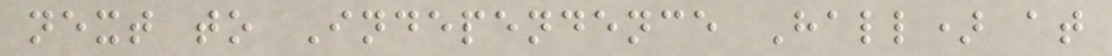next to Independence Hall) at
